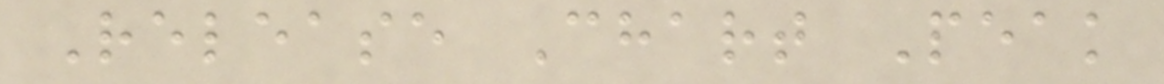Release Chart Peak
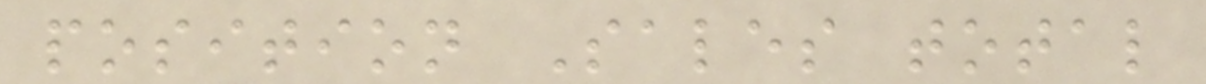position Sales total
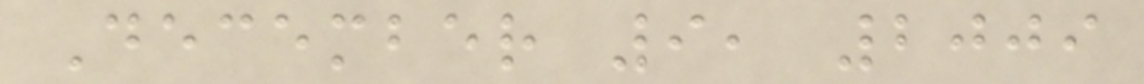December 9, 2009
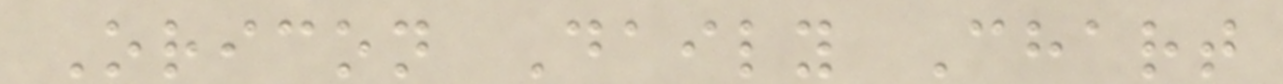Oricon Daily Chart
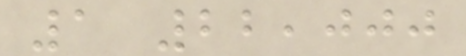1 22,000
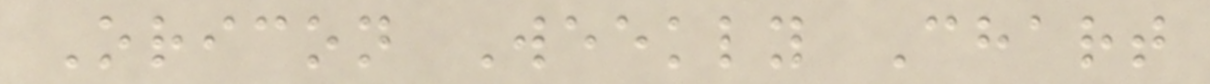Oricon Weekly Chart
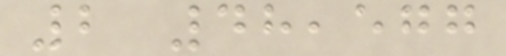2 48,577
